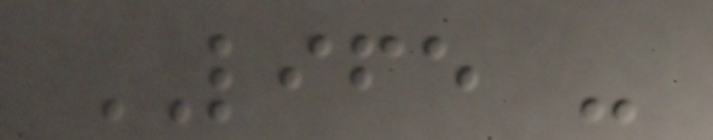LIFE -
